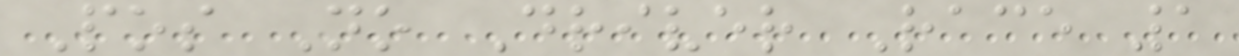Pos No Driver Race 1
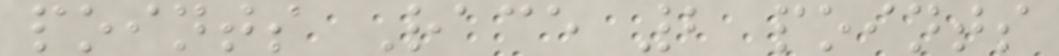points Race 2 points
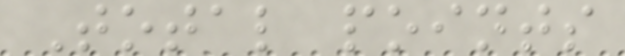Total points
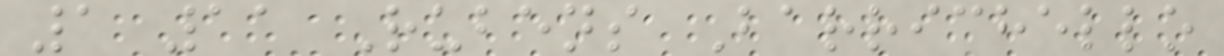1 11 Rubens Barrichello
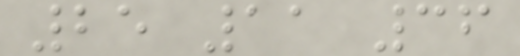25 11 36
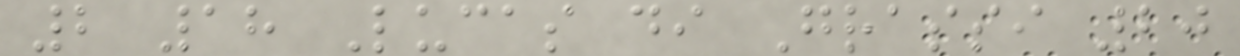2 18 Lucas di Grassi 20
